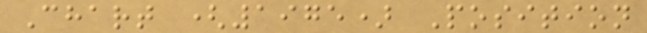Chart (1975) Position
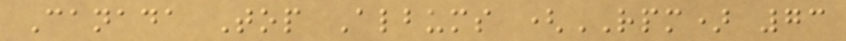Canada Top Albums (RPM) 73
